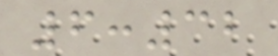6:32
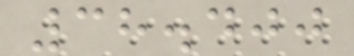38.400
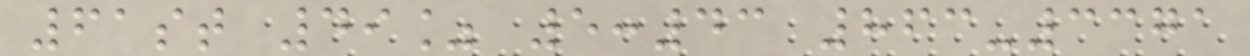61st 49% 5:43 863-3371
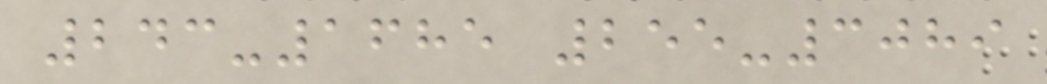243-1685 255-3089
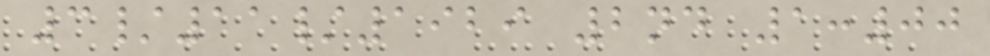3/11/1929 2nd 1:00
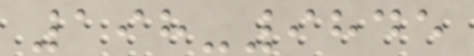198-9845
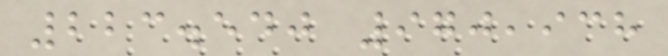223.540 970,938
